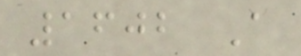1602 A
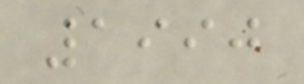1990
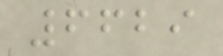6629
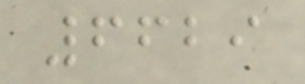6629
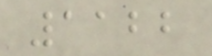1122
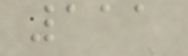111
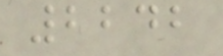2242
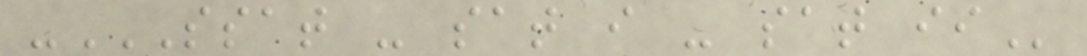-SSAT - SAT I - SAT II
